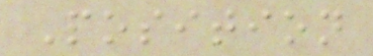Position
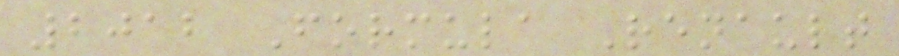2012 Formula Renault
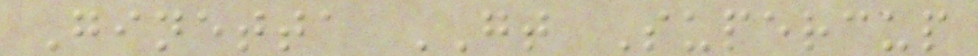Ginetta GT Supercup
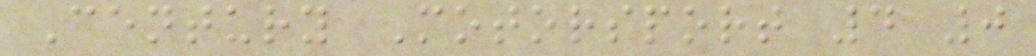Century Motorsport 4 0
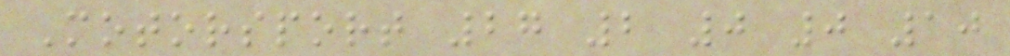Motorsport 27 2 0 0 10
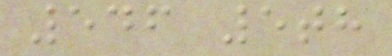546 5th
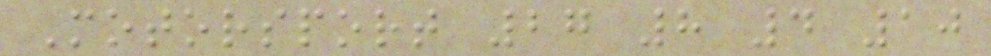Motorsport 27 8 4 10
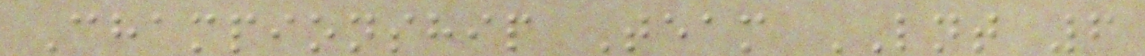Championship Team LNT 6
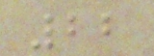22
